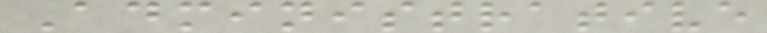Administrative
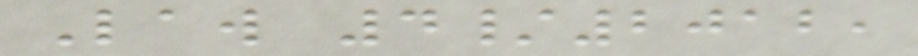Law 4/2012,
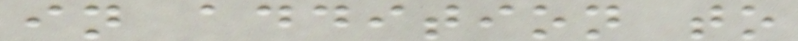in addition to
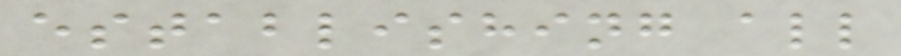establishing all
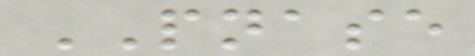PNASE
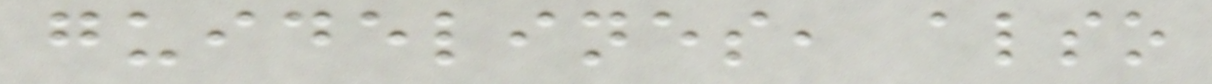guidelines, also
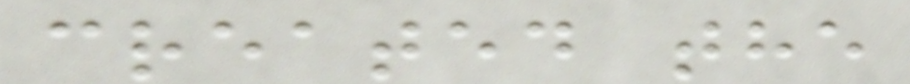created the
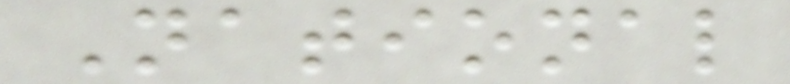National
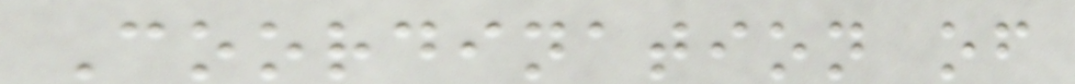Coordination of
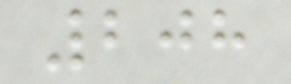208
